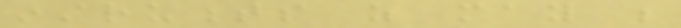instruments as may be
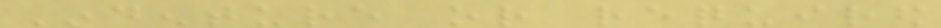Indenture or required
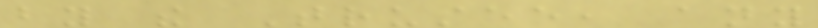by the Trustee, any
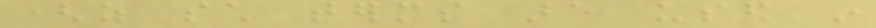(as such terms are used in
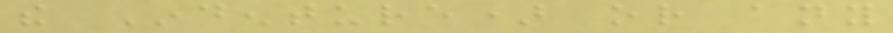the Indenture) or any
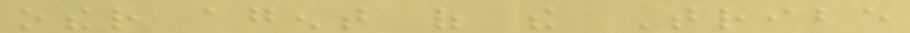other agent of the Tribe
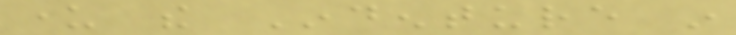under the Indenture in
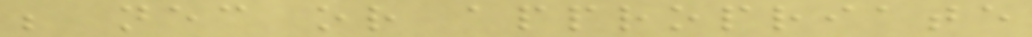be necessary or appropriate
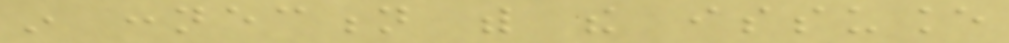in connection with the issuance
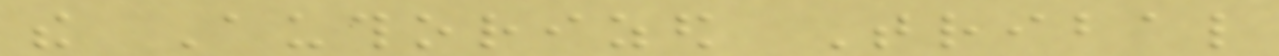the Authorized Tribal
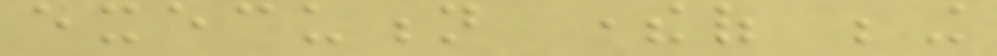execution thereof being
